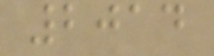2014
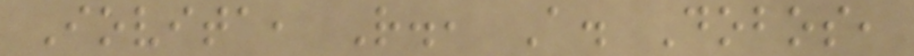Iovita, R., A. Dobos,
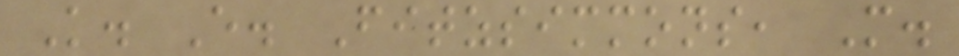K. E. Fitzsimmons, M.
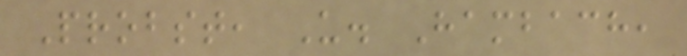Probst, U. Hambach,
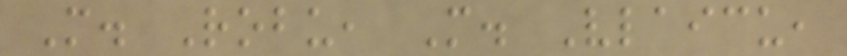M. Robu, M. Vlaicu,
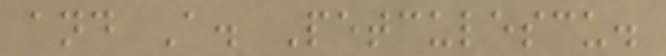and A. Petculescu.
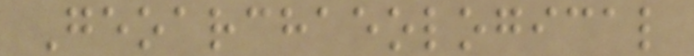Geoarchaeological
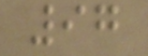97
